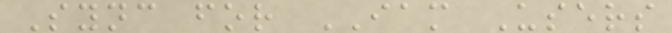Sync for IAM Users
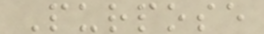Purpose
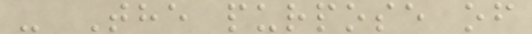- The purpose of
